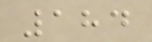184
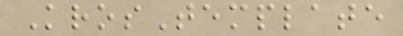KrosTemplate
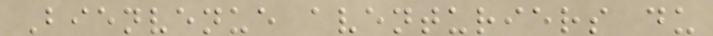Bienvenue aventuriers du
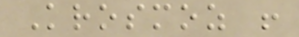Krosmoz !
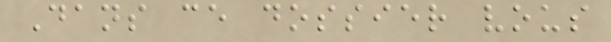Dans ce dossier vous
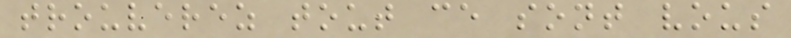trouverez tout ce sont vous
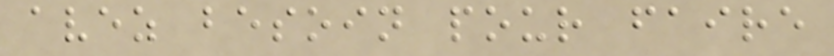avez besoin pour faire
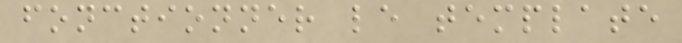fonctionner le template
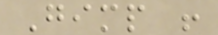Gimp !
